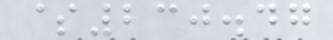$230.47
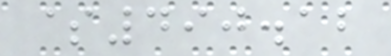$490.12
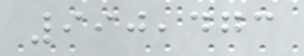990,473
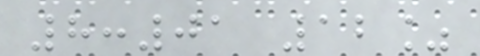8:01 12%
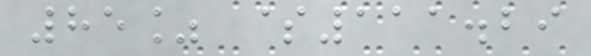85% $111.29
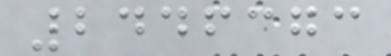2446373
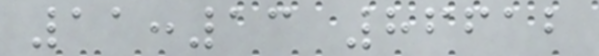11:13 86612
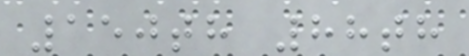150th 88th
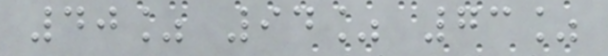40% 94% 73%
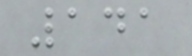141
